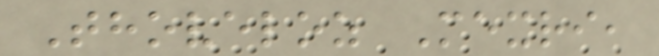Thoveloz Mexri,
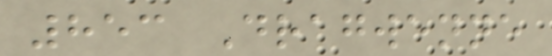853 Dragwenne
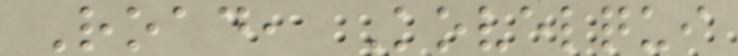Road, Kovelqui
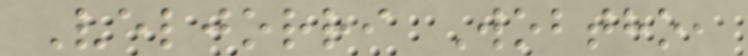Veljorri Wobtho,
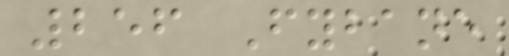256 Fybane
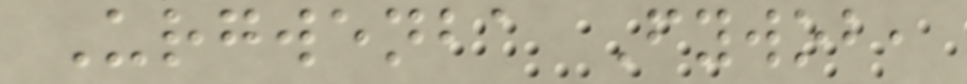Urgwenba Fywob,
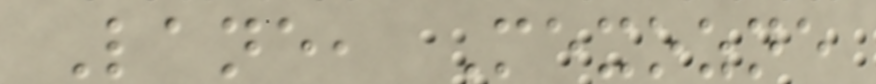Lane, Mexozne
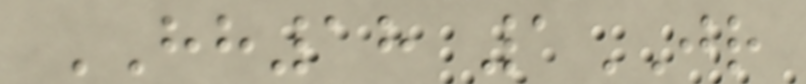HH18 1JR
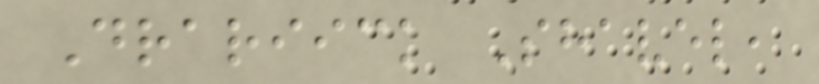Drariick Shavel,
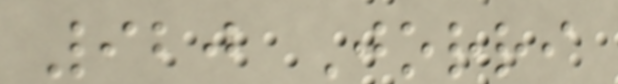920 Jorri
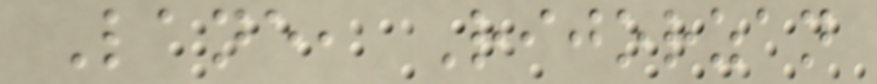Lane, Rijorzan
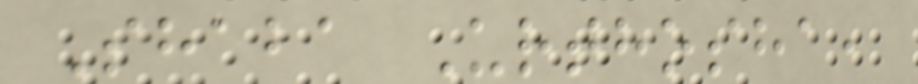Shaba Urthosha,
